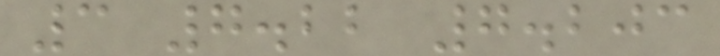3 7.22 7.203
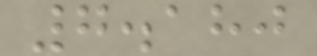7.180
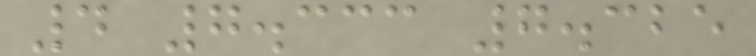4 7.333 7.325
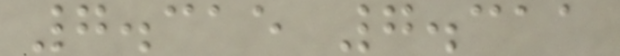7.315 7.311
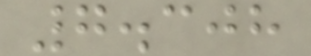7.308
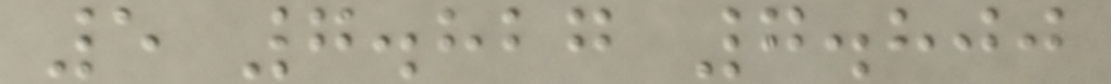5 7.827 7.800
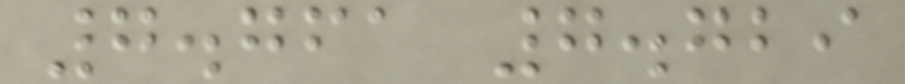7.761 7.729
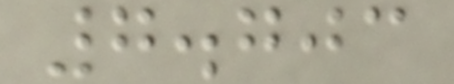7.703
